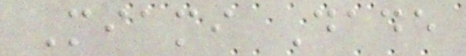Miami Dade
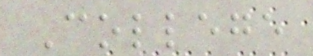College
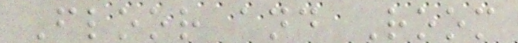Floor and Room
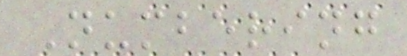Numbering
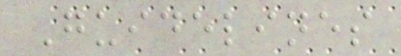Guidelines
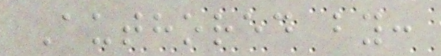Authored by:
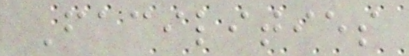Facilities
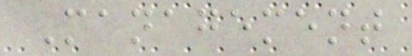Management
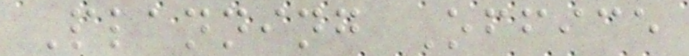Planning Office
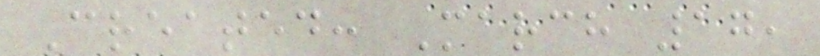Created: March 17,
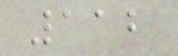112
